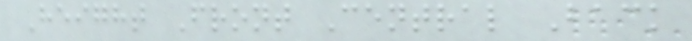Height Front Central Back
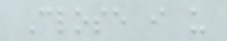Close i u
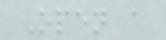Open a
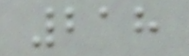218
